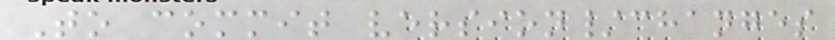To commit version/changes
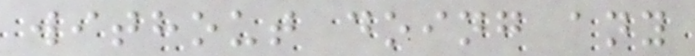without doing any
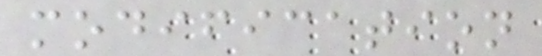modification
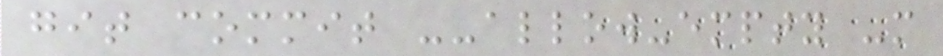git commit --allow-empty -m
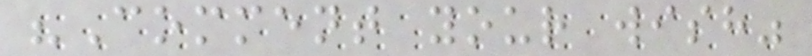"Comment your wish"
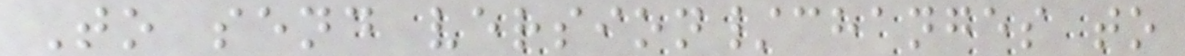To send version/changes to
